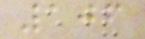106
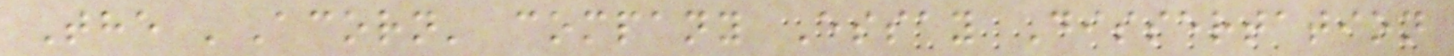The 'Acorn' company Essay Dissertation
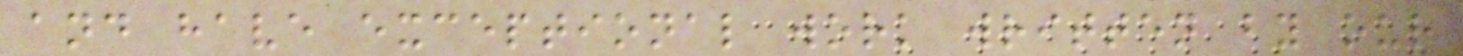and have exceptional work written by our
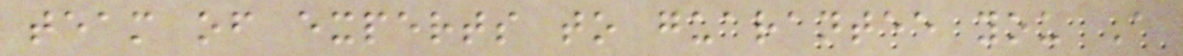team of experts to guarantee you A
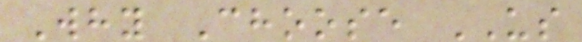Why Choose US
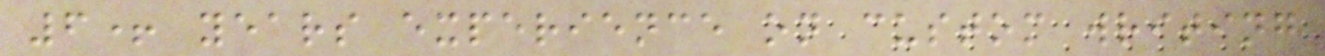6+ years experience on custom writing
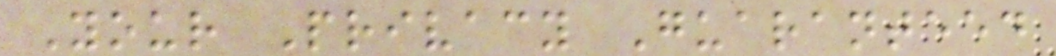Your Privacy Guaranteed
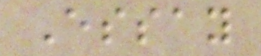Essay
